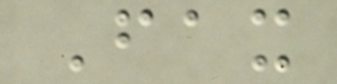Fax
